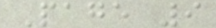Page 9
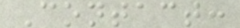Contact:
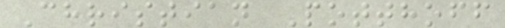Christian Potthoff
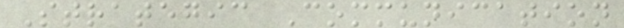Strategic Communication
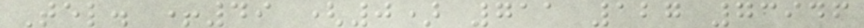Tel. +49 (0) 711 127 73946
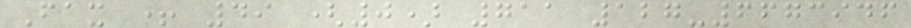Fax + 49 (0) 711 127-6673946
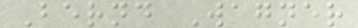Bernd Wagner
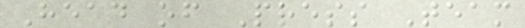Head of Press Team
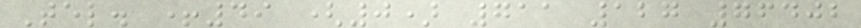Tel. +49 (0) 711 127 76402
